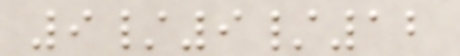9/9/12
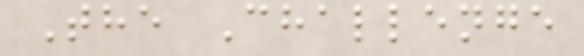The Challenge
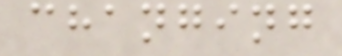changing
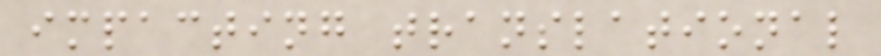impacting translational
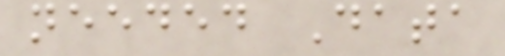needed Data
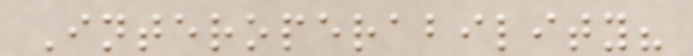Interoperability?
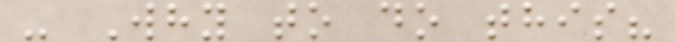- Why to do this?
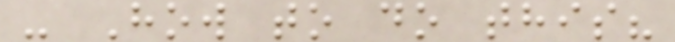- How to do this?
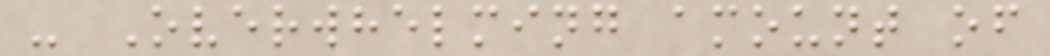- Overwhelming amount of
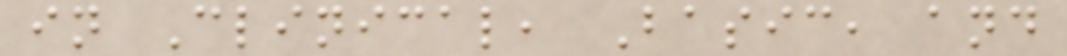in Clinical, Basic, and
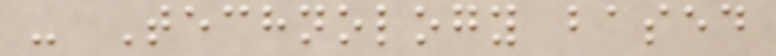- Technology based
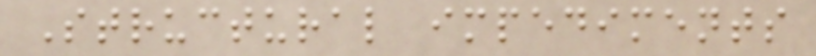Structural impediments
